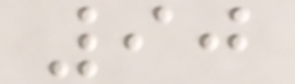90
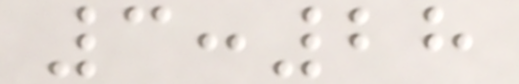3:28
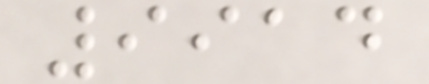9914
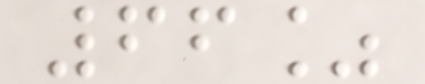66%
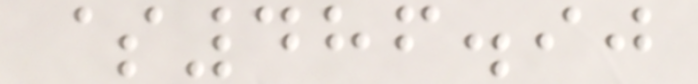$486.90
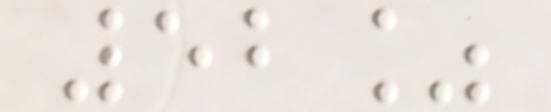52%
